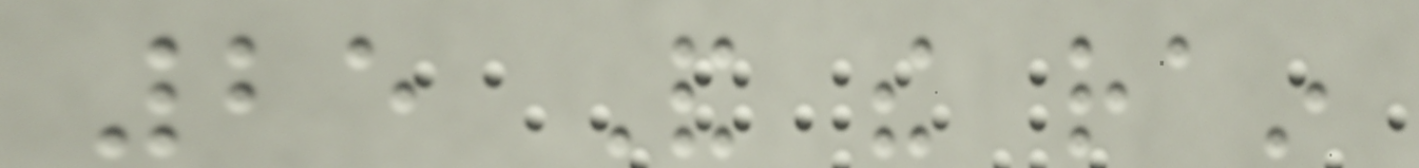25 And the rain
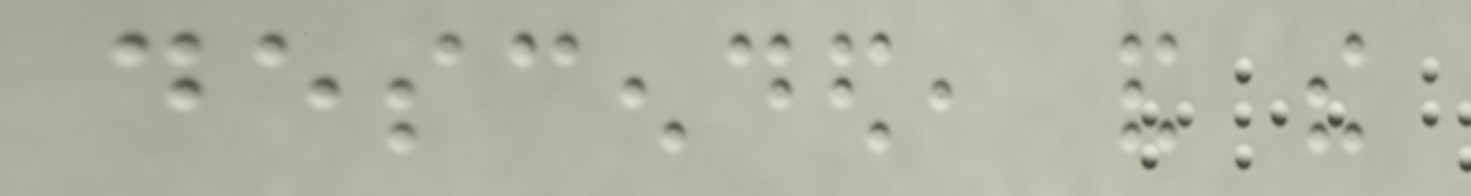descended, and the
